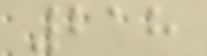218
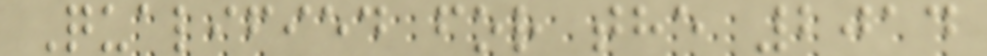Qualified for the 2014
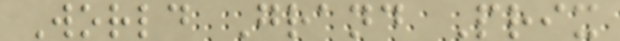World Grand Prix
